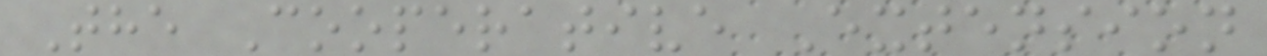The Cooperative Extension
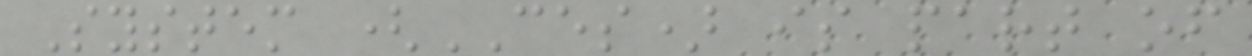System (CES) is part of
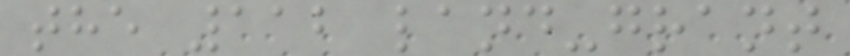the 112 land-grant
